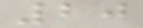20
